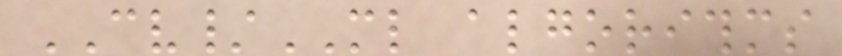CV/ML algorithms
